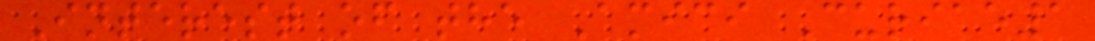Interest of the Amici Curiae1
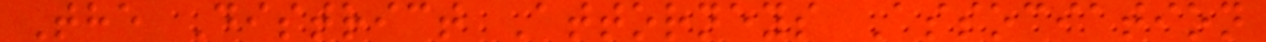The District Attorneys Association
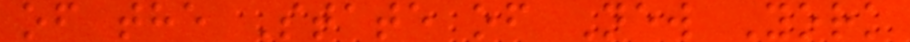of the State of New York
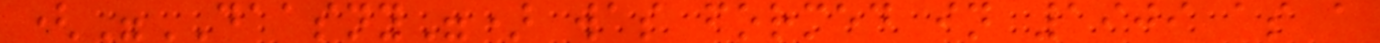("DAASNY") was formed in 1909 as a
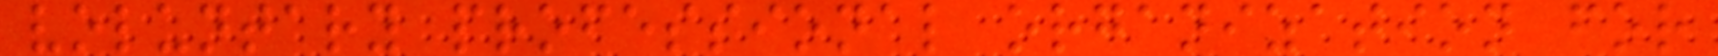voluntary professional organization for
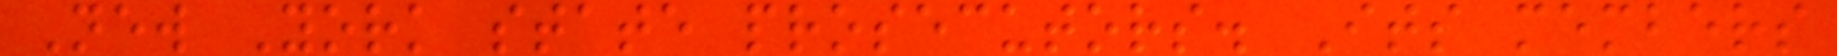New York state prosecutors. Its members
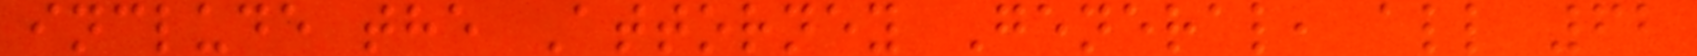include the Attorney General, all 62
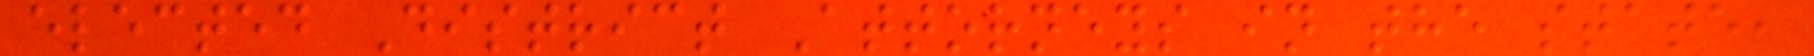elected District Attorneys in the state,
